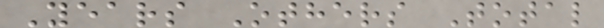Years Others Total
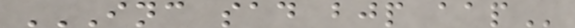INC SAD BJP AAP
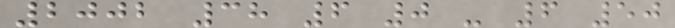2002 38 6 0 - 6 50
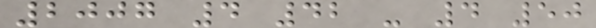2007 4 42 - 4 50
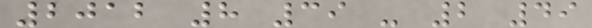2012 8 39 - 2 49
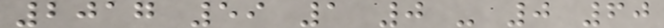2017 59 1 0 - 0 60
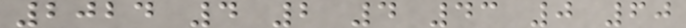2024 4 2 4 43 0 60
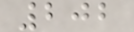202
